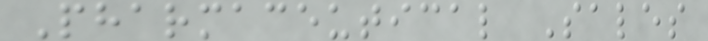Pharmaceutical Sales
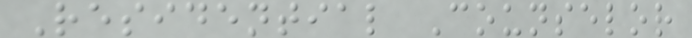Residential Counselor
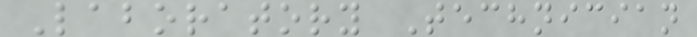Laboratory Technician
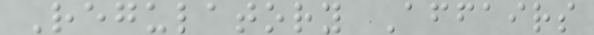Regulatory Affairs
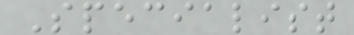Specialist
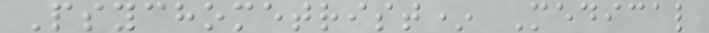Psychometrist* Medical
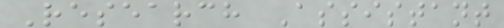Research Assistant
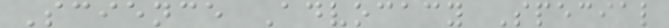Science Advocacy Special
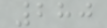280
